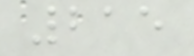215
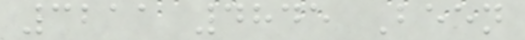3211 4845 Been
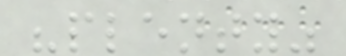"plenty"
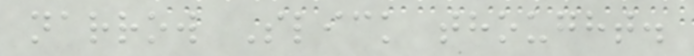narrow Slick thought.
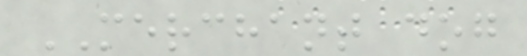MERCHANT dog
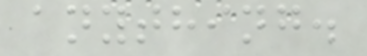anything.
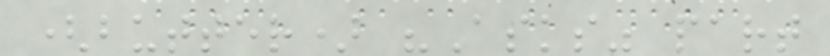(butter) "Asks" part
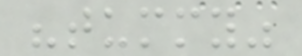"tummy"
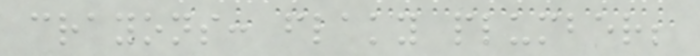crayons: flaky plumber;
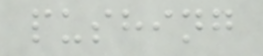pushing
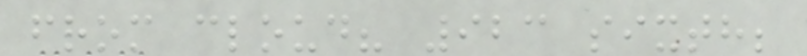from cloud? 923 sixth;
